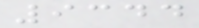9344
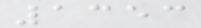1353
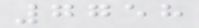7758
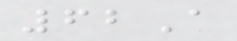62A
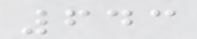643
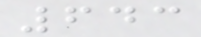643
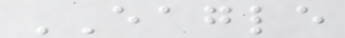EAGLE
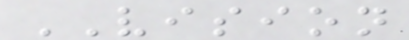VISION
